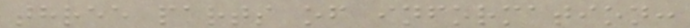three parts of information:
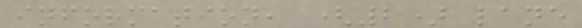information, (2) lane
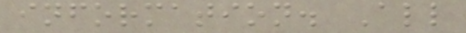information. All
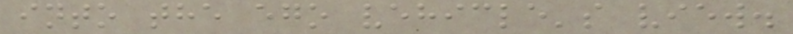into the ego vehicle's view.
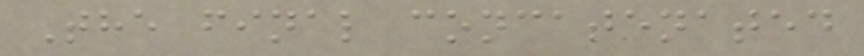The final concatenated
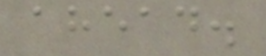ahead.
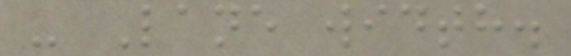- Lane width.
